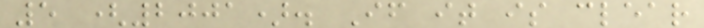5 (2001). If it is clear
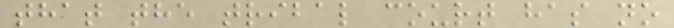that the tribal court has no
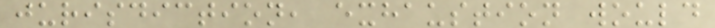jurisdiction, exhaustion would
